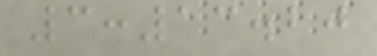3:13.20
